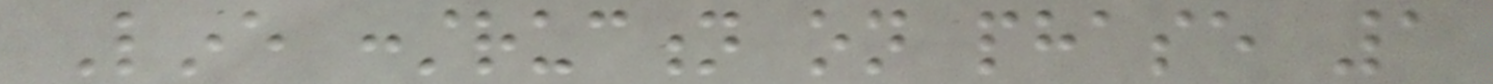Line construction on phase 1
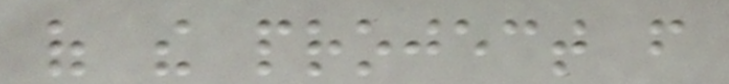of the project from
